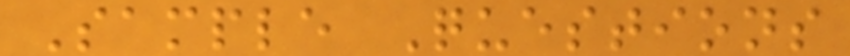Sample Questions
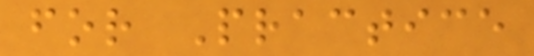for Practice
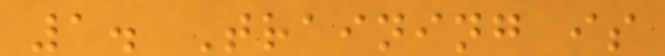1. Training is
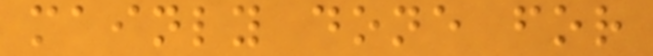mainly done for
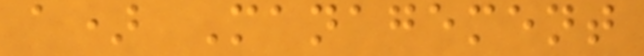a) Management
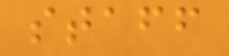staff
